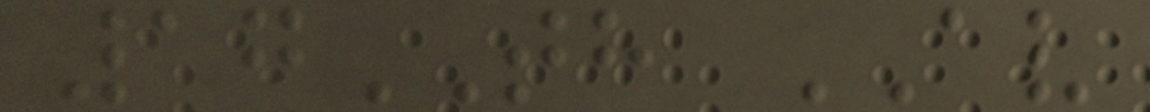17TH AV
